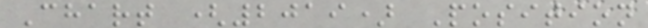Chart (2019) Position
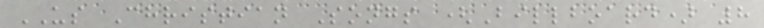US Christian Songs (Billboard) 8
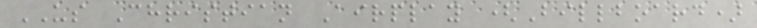US Christian Airplay (Billboard)
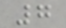7
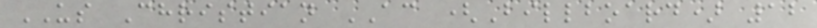US Christian AC (Billboard) 12
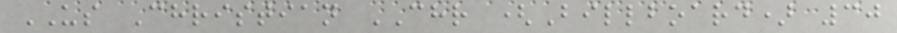US Christian CHR (Billboard) 30
